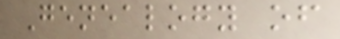Genealogy of
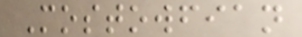Mostowfian
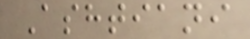Ashtiani
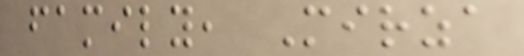family, Mirza
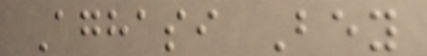Aghasi Bey
